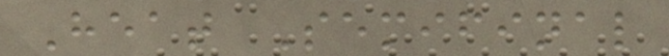Heat Semifinal
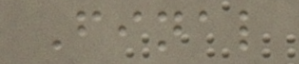Final
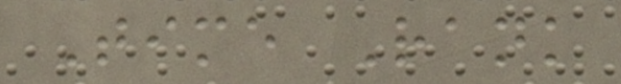Time Rank
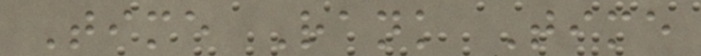Time Rank Time
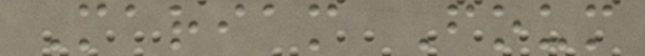Mariam Foum
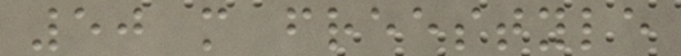50 m freestyle
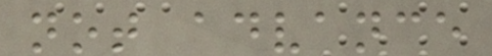not advance
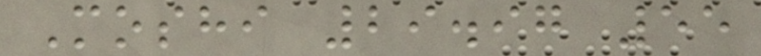Moshi 29.97 55
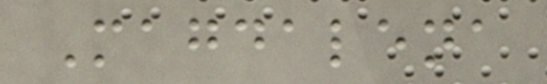Magdalena
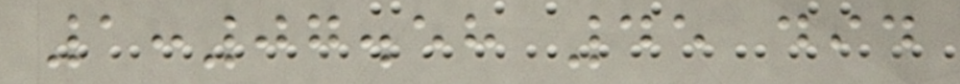1:07.58 45 did
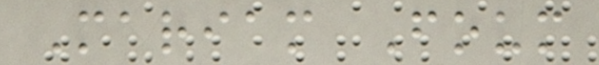Mariam Foum
